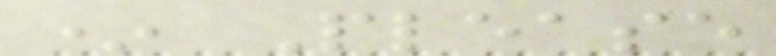* Please
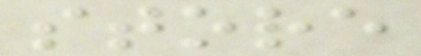store
